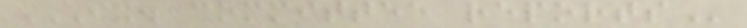IX. COMMITTEE REPORTS
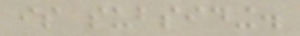is subsiding.
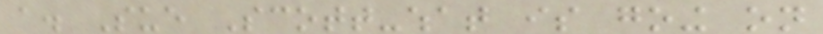a. Sue Scott-what is going on
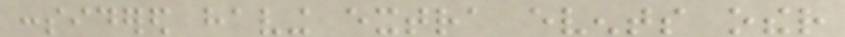considered having extra events other
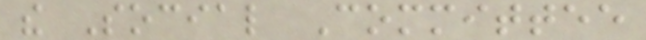the Social Committee
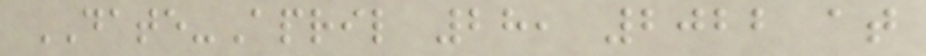DATE-April 28, 2022 at
